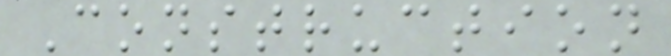Construction
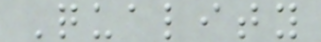Quality
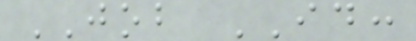JOB ID:
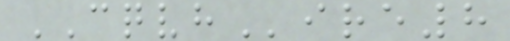CQVHire8
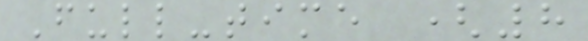Full-time (8
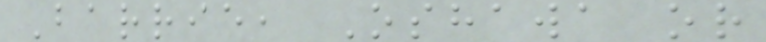Barrie, Oshawa or
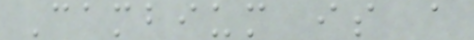Cambium is a
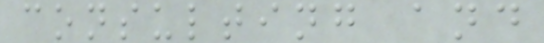consulting and
